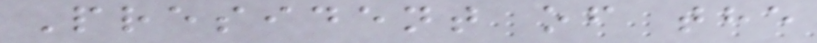President of the
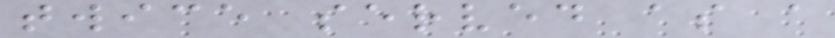twice served as a
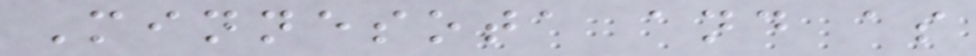Minnesota and as
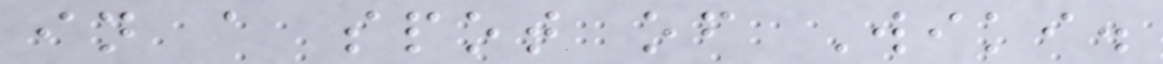in a spot of Wiki.
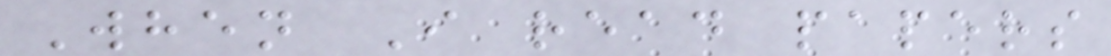When I read papers
